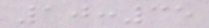10:35
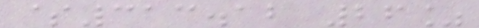$313.12 26%
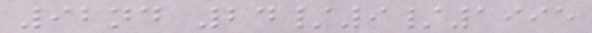92nd 24/9/1995
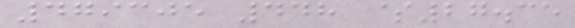479305 448 $27.35
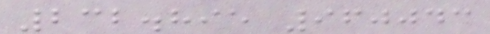232.895 960043
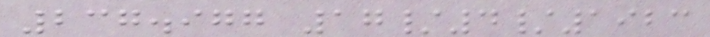237.977 17/4/1923
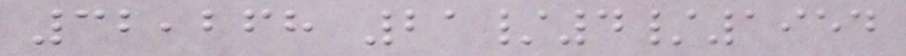32,268 21/4/1954
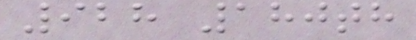928 180th
